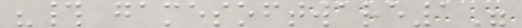"# gamesoftware1"
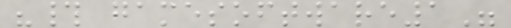"# gamesoftware1"
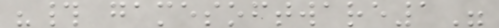"# gamesoftware1"
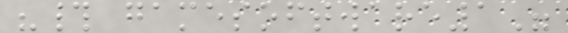"# gamesoftware1"
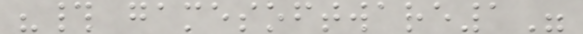"# gamesoftware1"
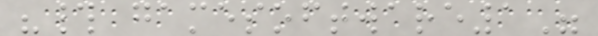"# gamesoftware1"
